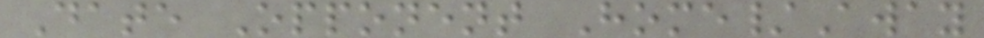Date Opponent Home/Away
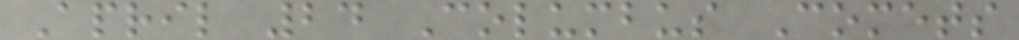April 24 Columbus Comets
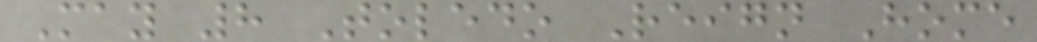May 8 Toledo Reign Home
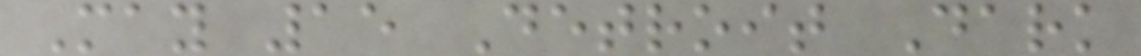May 15 Detroit Dark
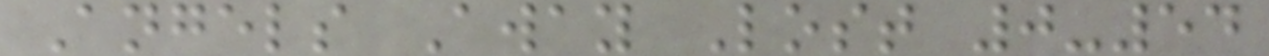Angels Away Lost 0-54
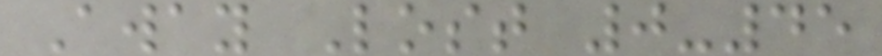Away Lost 0-45
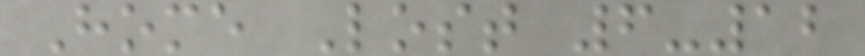Home Lost 6-12
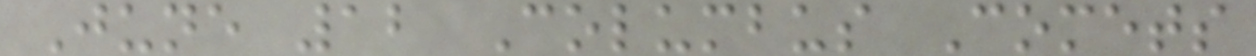June 12 Columbus Comets
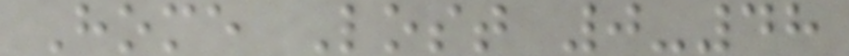Home Lost 0-48
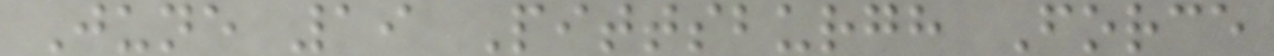June 19 Pittsburgh Force
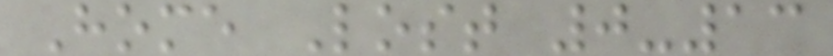Home Lost 0-13
